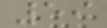59
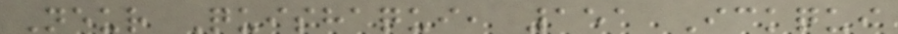Neur Quishaqui, 151 Ickqui
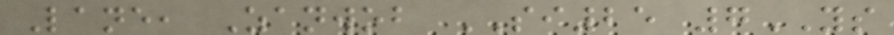Lane, Zanwob SI25 7YS
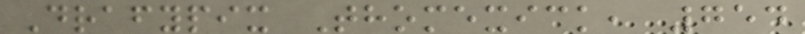Drafypix Thomexick, 754
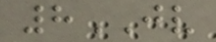8JV
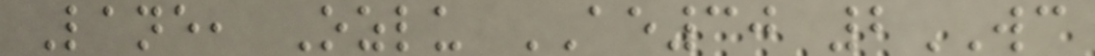Lane, Ozlu AE30 2WC
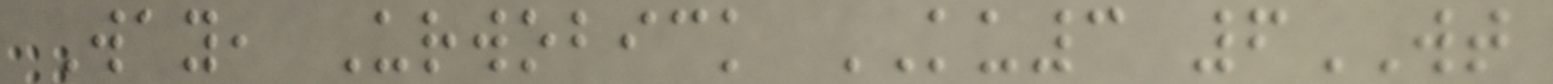Way, Urwobick KU3 6WT
